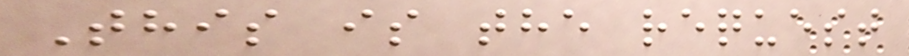This is the request
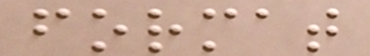format
